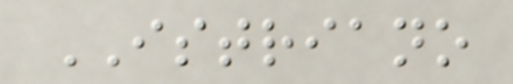ISTRIANO
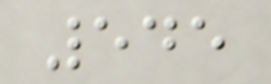545
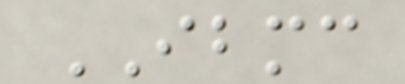IBMC
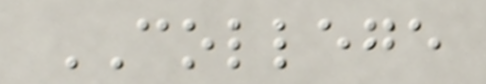COLLEGE
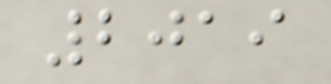2019
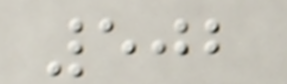502
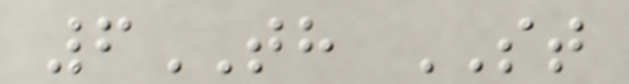6TH ST
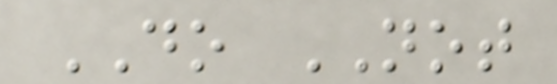DO NOT
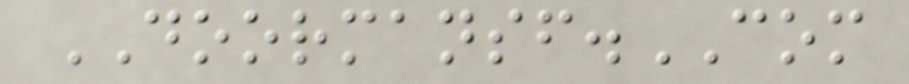DOORMANSF.COM
